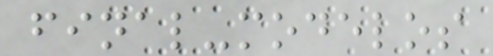final-modelos
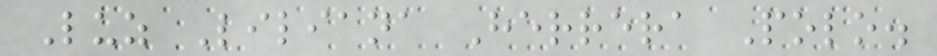Luz Liliana Herrera Polo.
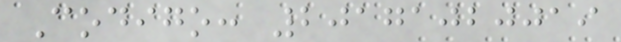Codigo: 20171020019
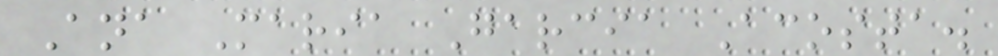Ana Maria Garcia Acosta.
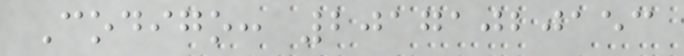Codigo: 20171020153
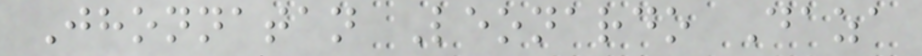Jhonnatan Leonardo Daza
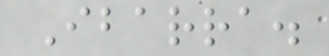Ibarra.
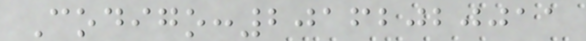Codigo:20162020011
